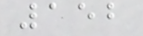152
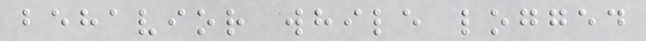behavior while logged
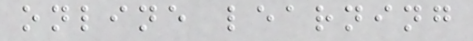online learning
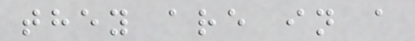they are in a
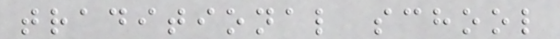traditional school
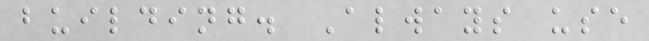building. Always use
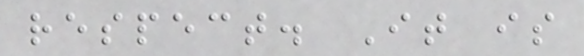respect. It is
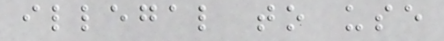illegal to use
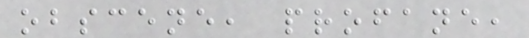obscene, profane,
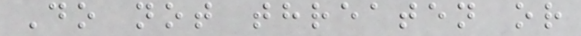Do not threaten or
